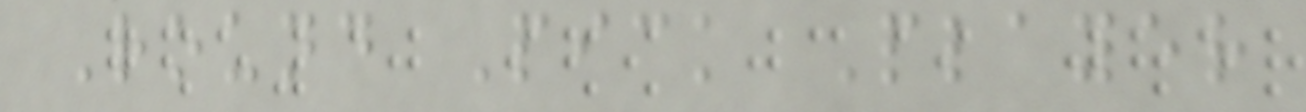Round Pick Player
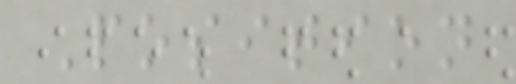Position
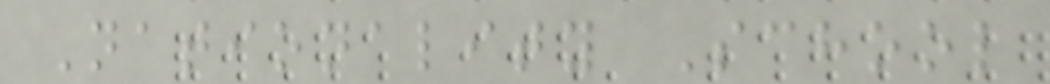Nationality School
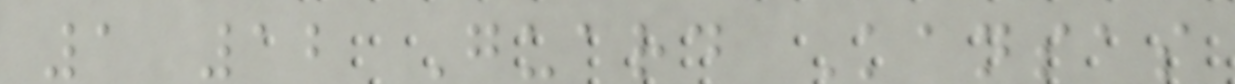1 12 Guard Kansas
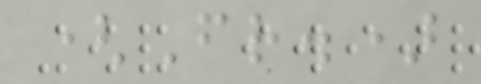(Fr.)
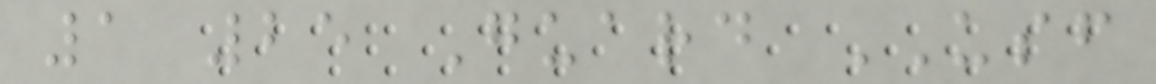1 25 Guard USF
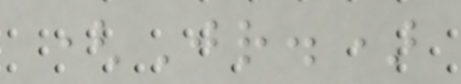(Jr.)
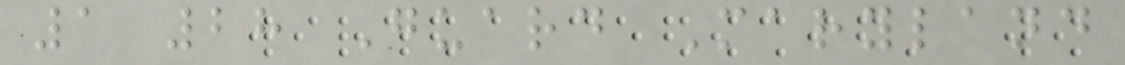1 28 Guard Maryland
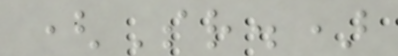(Sr.)
